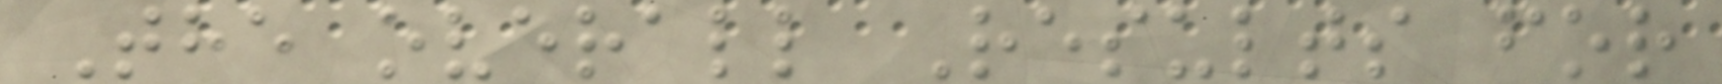The overall Results for
